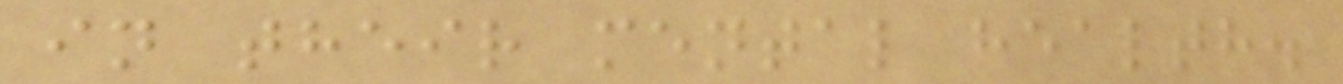in their mental health.
